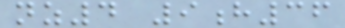nz4 9h36
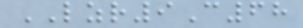LZR9C68
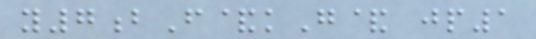y7bF&kG& jp1
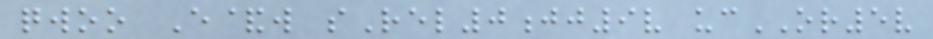qwoo E&w sRel0jj9v ucOR5v
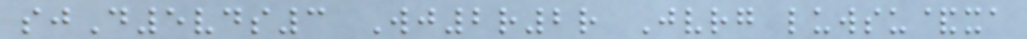sjD5vds3 Wj2r2r Jvrg luwsu&xa
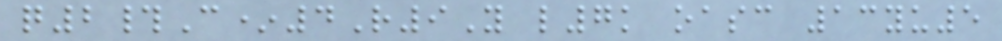q2#C*4R9Y l7k oasc 13yu5
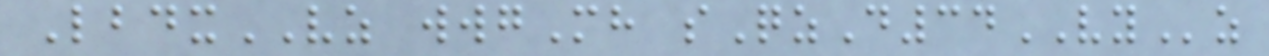LbdxVZ wwgMh sQzD34VYz
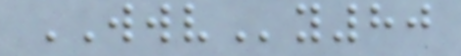WWVy80
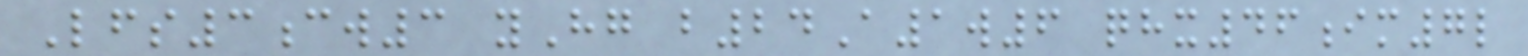Lfs3cw3 yHg b24A1w6 qhx46im7l
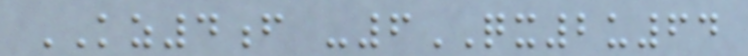KZ4f -6QX2u64
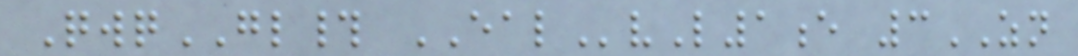QwqGL# EALvL1e 3ZN
